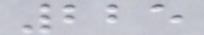225
